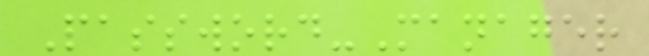Password-Manager
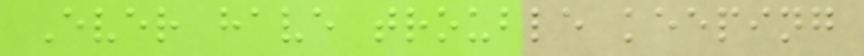Ever have trouble keeping
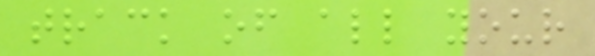track of all your
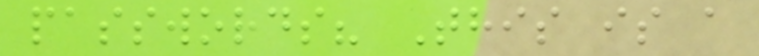passwords? This is a
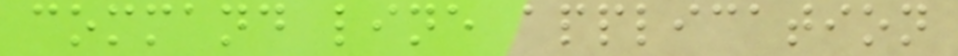command line application
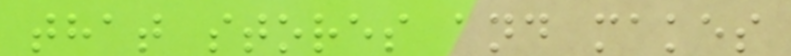that stores and makes
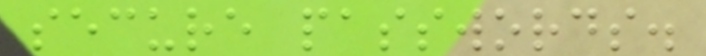secure passwords.
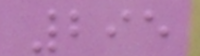295
